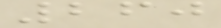260
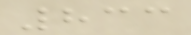833
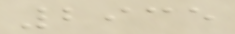2935
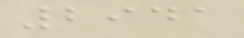2941
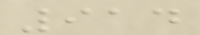914
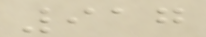917
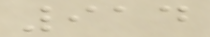914
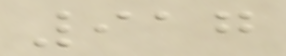917
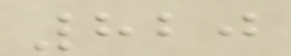820
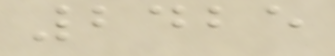2425
